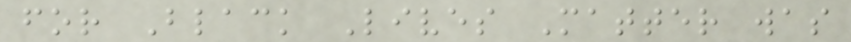for Black Lives Matter was
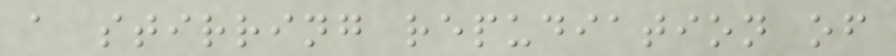a stirring repudiation of
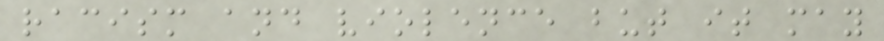racism and violence but it may
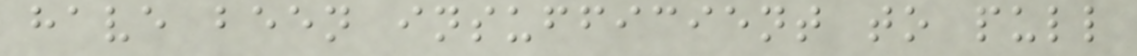have been insufficient to pull
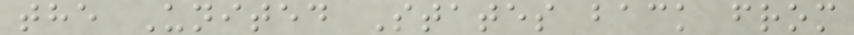the United States back from
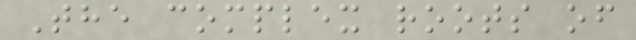The complex roots of
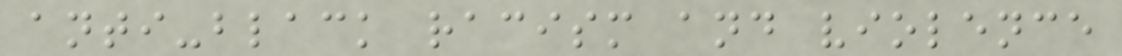anti-black racism and violence
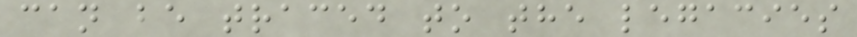can be traced to the legacies
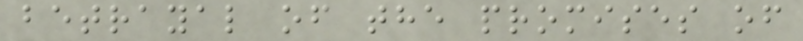betrayal of the promises of
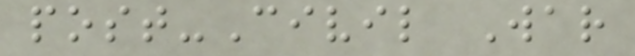post-Civil War
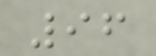96
